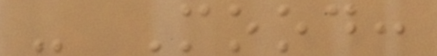- Mood:
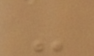-
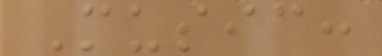Music:
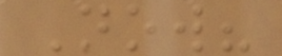Now?
